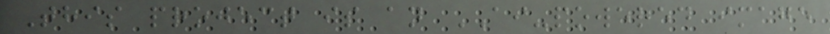This project is an AI-powered image
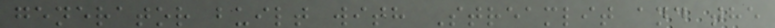generator built with Streamlit and the
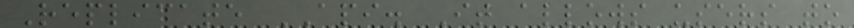Replicate API. It allows users to
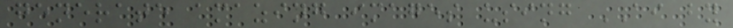generate amazing images using AI by
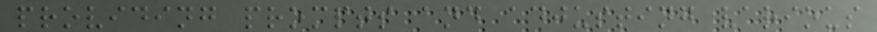providing prompts and adjusting various
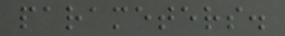parameters.
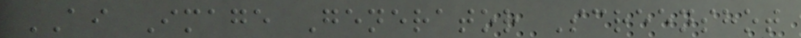AI Image Generator Screenshot
